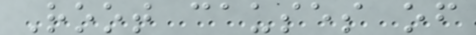Root causes of
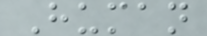Human
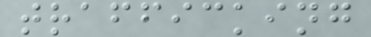trafficking
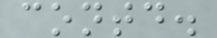contd.
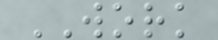WORK
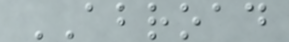ABROAD
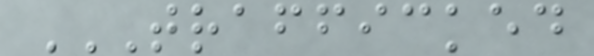TRAFFICKED
